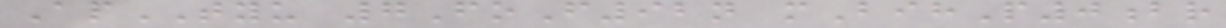ApTYU 7FoF92n mBihP0br
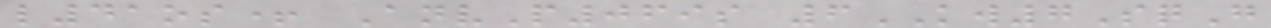l41os+ AnvP069s 6KW7SqG
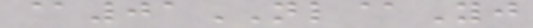@01NL@Yj
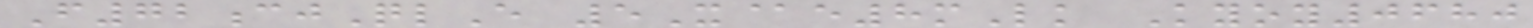F72cjQlE 5X@e8mLk Kyoy0680
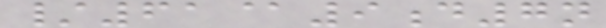/61@9d7n
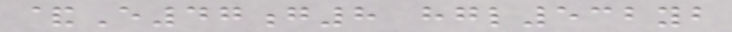&E47g8 hgl532yb
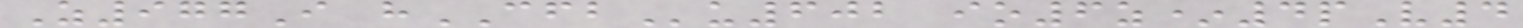Z977I hCFBu602 io6z*4pV4
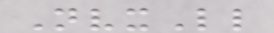NvxLl
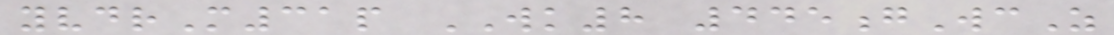yvdrM31p WK8 445gWcZ
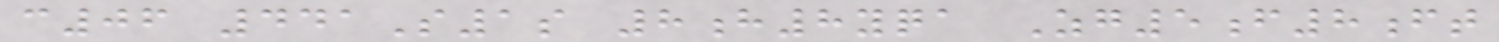c06 441S1s 8h8yqa Zg5f8ft
